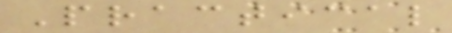Practical
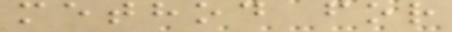method for
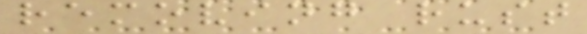removing rust
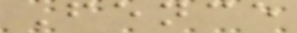Fence
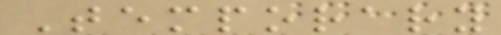Temporary
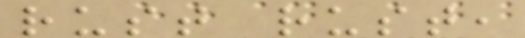rust rust,
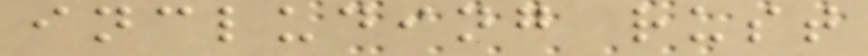including rust
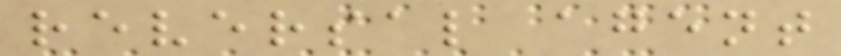reversal agent
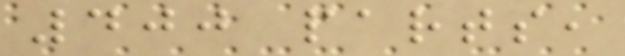400 parts,
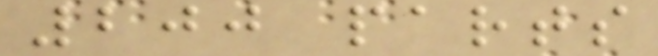200 parts
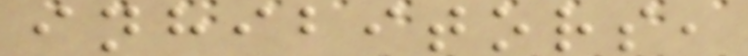inhibitors,
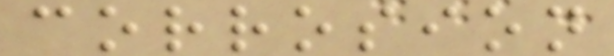corrosion
